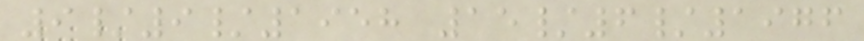9/9/1958 15/6/1976
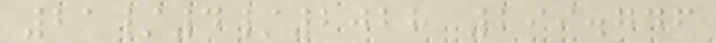21/4/2028 299.746
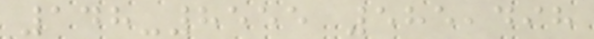148-8555 585,498
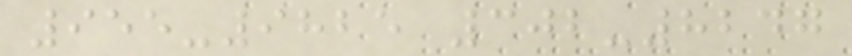955-9825 302-8247
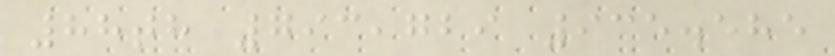88th 793,729 935.585
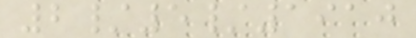2/5/1910
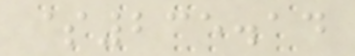$235.14
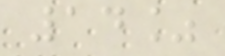14%
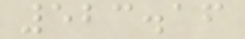523.16
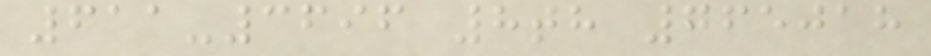611-3696 8th 765018
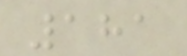181
